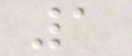1
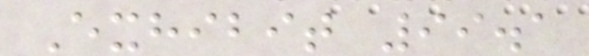Exhibit 99.1
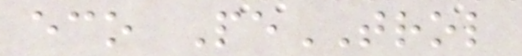eco PeTROL
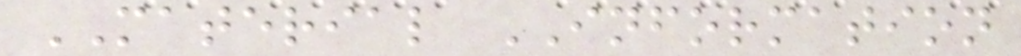MATERIAL INFORMATION
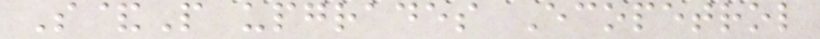S&P upgrades Ecopetrol
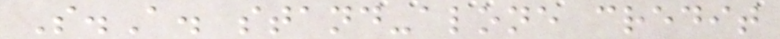S.A. stand-alone credit
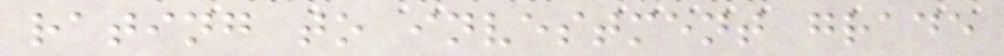rating to investment grade
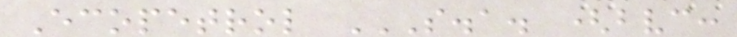Ecopetrol S.A. (BVC:
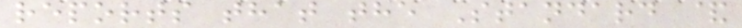reports that the Standard &
